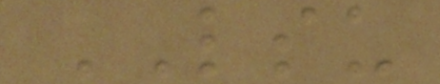LSU
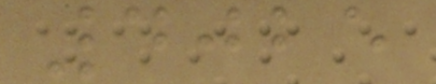4025
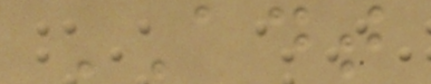ADT
